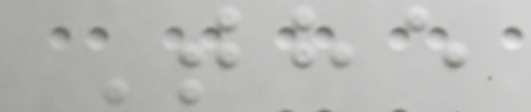The
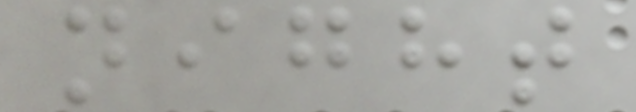night
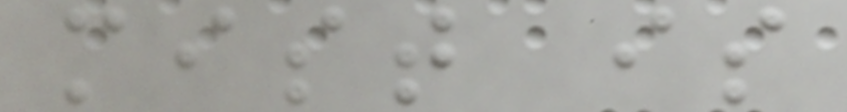mist is
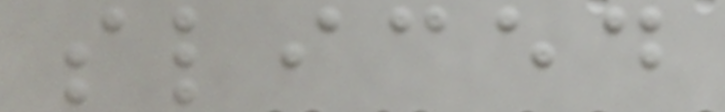sliced
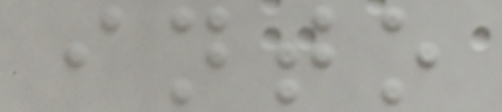into
